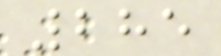285
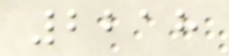2218
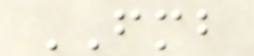FMB
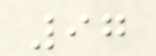97
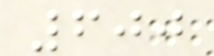600
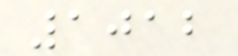1012
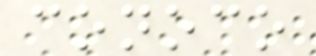conoco
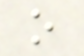o
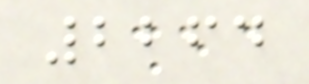2264
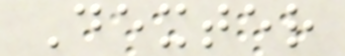Dexter
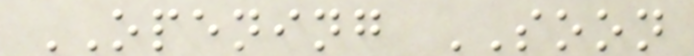OPENING SOON
